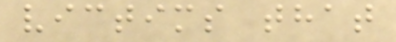victims that
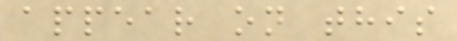appear on this
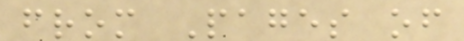from Pages of
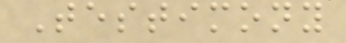Testimony
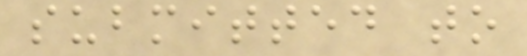submitted to
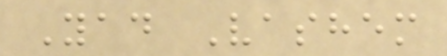Yad Vashem
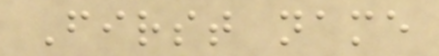First name
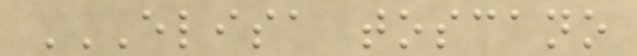ELISA TOSCANO
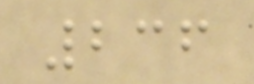236
